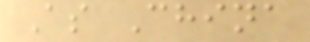As China
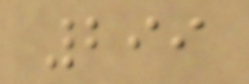299
